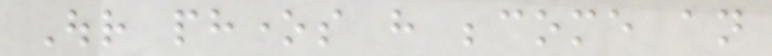Our phones have become an
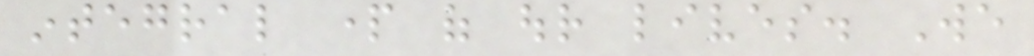integral part of our lives. We
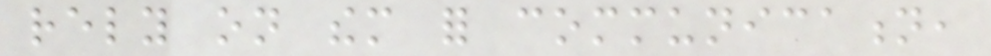rely on them for communication,
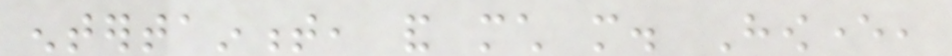entertainment, and much more. However,
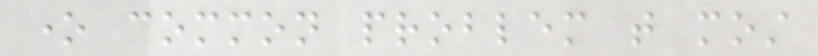one common problem that most
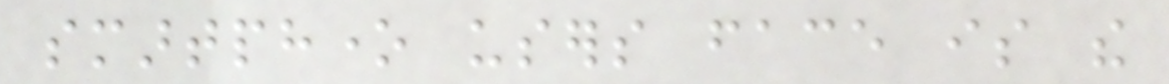smartphone users face is the
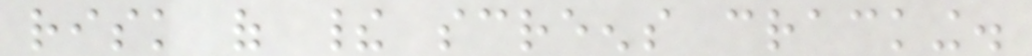risk of their screens cracking.
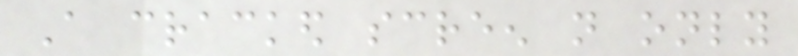A cracked screen not only
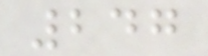247
